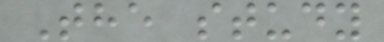The study
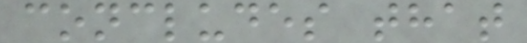concludes that
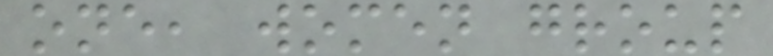one, women group
